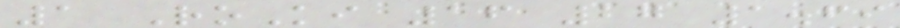1 RoKi 16 27 1.69
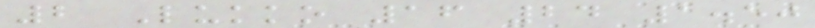2 Lukko 16 24 1.50
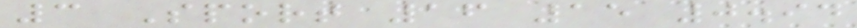3 Sport 16 15 0.94
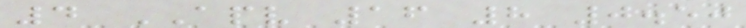4 APV 16 8 0.50
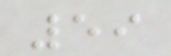59
